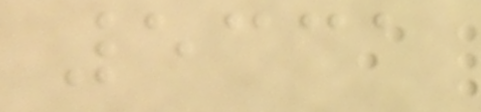5331
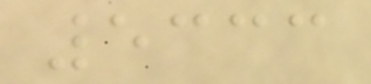5333
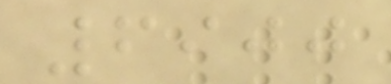6900
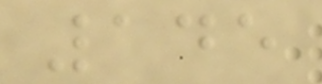145
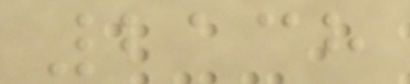2138
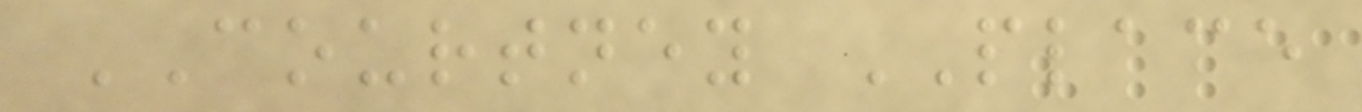COURTNEY PLACE
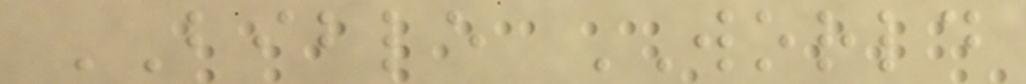BIBLE WORLD
